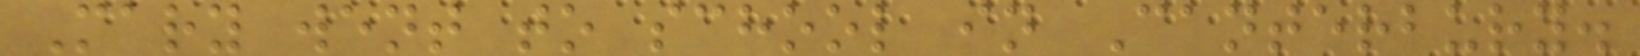Mary went to school in Canterbury.
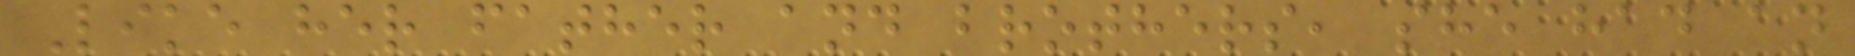Like her father and brothers, she had an
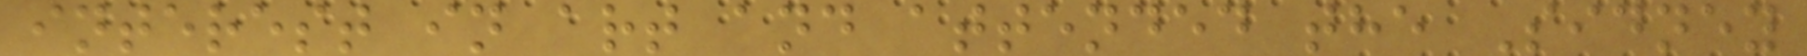interest in art and attended the Sidney
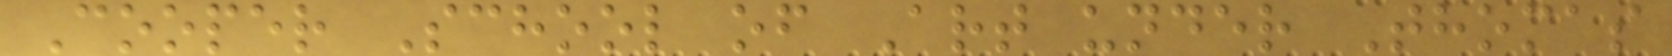Cooper School of Art under Thomas
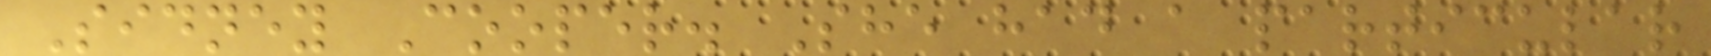Sidney Cooper. She had a particular
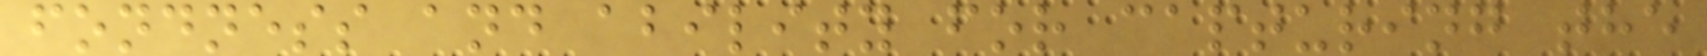fondness and ability for capturing the
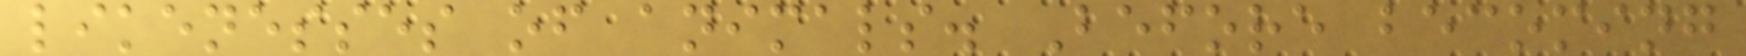likenesses of animals. Before becoming
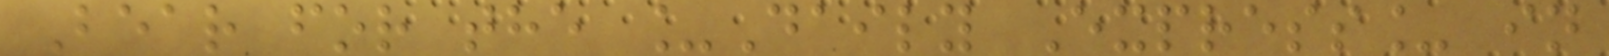Bear for the _Daily Express_ in
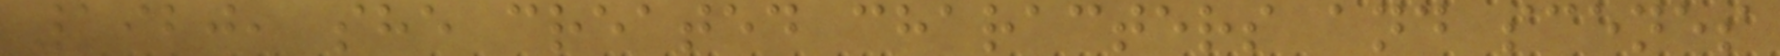1920, she created characters and scenes
